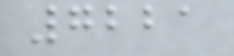7221
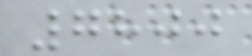7800
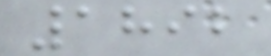1892
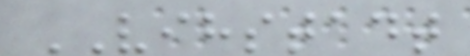VIHSTADT
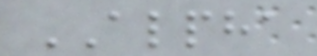ALPHA
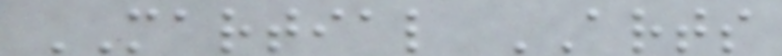MARTIAL ARTS
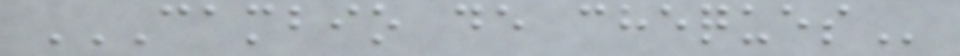CAMBIO DE CHEQUES
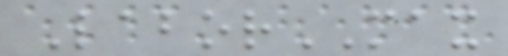LaborMAX
